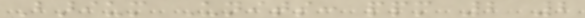Barium Units: ppm 2 2
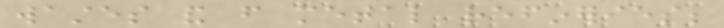wastes and from metal refineries;
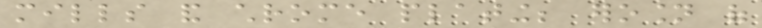mills and chrome plating; erosion of
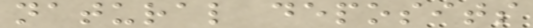natural deposits
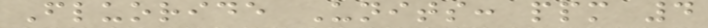Fluoride Units: ppm 4
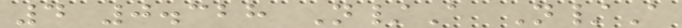4 0.328 N/A N/A
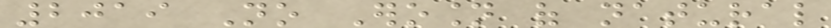2019 No Erosion of natural
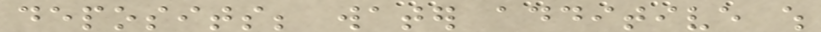deposits; water additive which
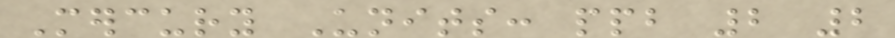Mercury Units: ppb 2 2
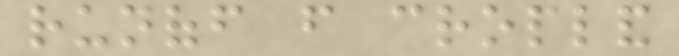runoff from cropland
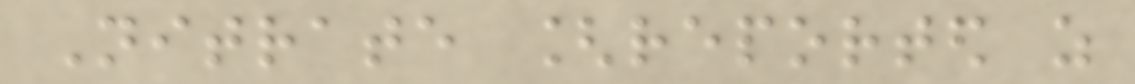Nitrate [reported as
